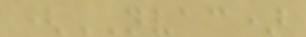(NVAC)
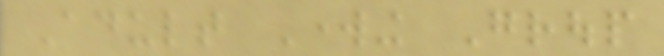Adult Working Group
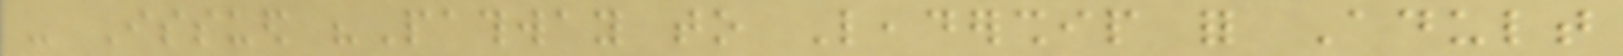- Issued "Pathway to Leadership for Adult
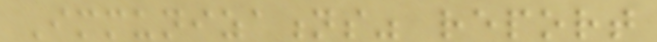Immunizations" report
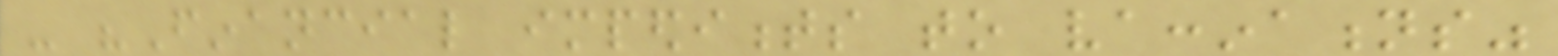- "Financial impediments to vaccinations"
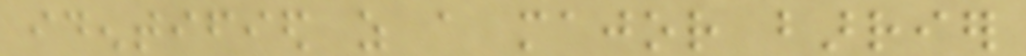identified as a major barrier
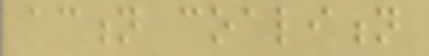action coalition
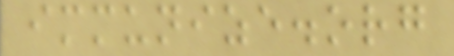immunize.org
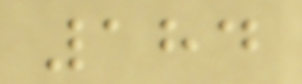184
